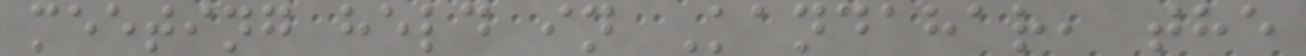meeting held in Kandahar, the
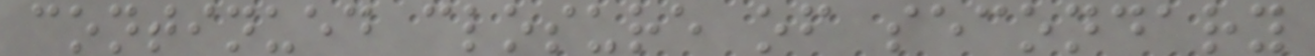continued closure of secondary
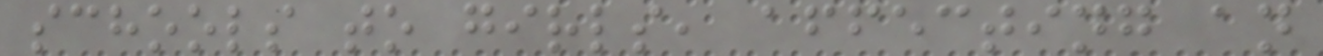schools to girls, affecting an
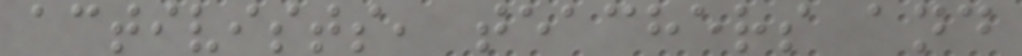activists, teachers and
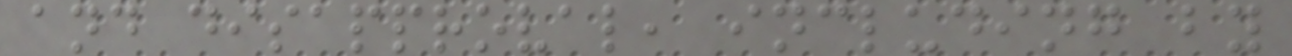and disapproval, including by
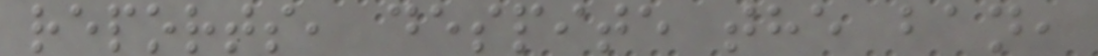reports, despite the ban,
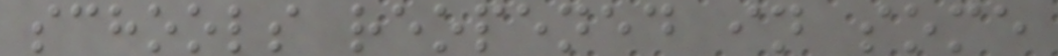schools reopened in some
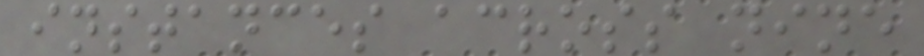instances across nine
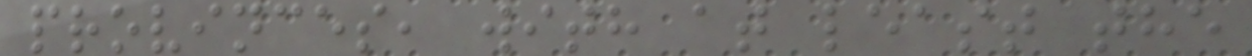provinces, with at least the
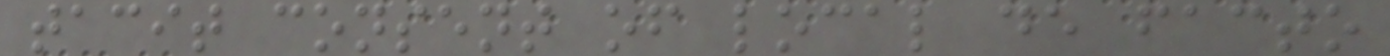tacit consent of local de facto
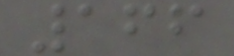166
